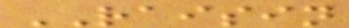RAISIN
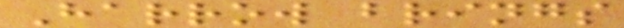Harrow brings
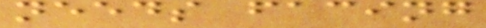needs facing
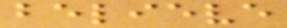believe
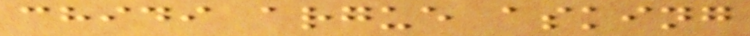chidi argue asking
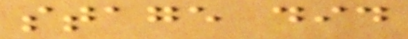stage did
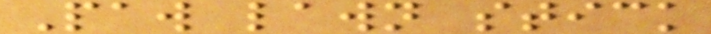Paw lawn stick
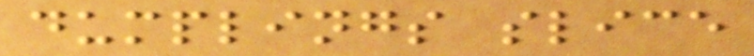dumplings slice
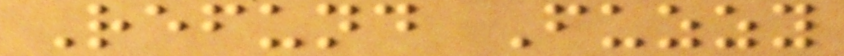Refund Fuzzy
